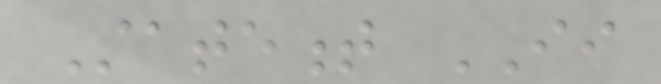Statement II
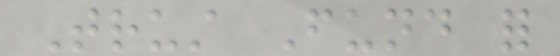Trust Fund for
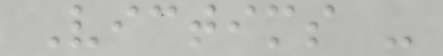Victims -
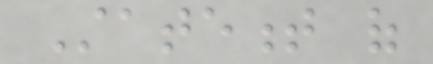Statement of
